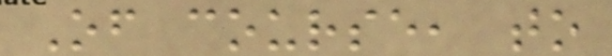Of course, to
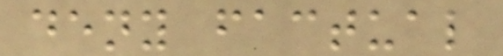deny factual
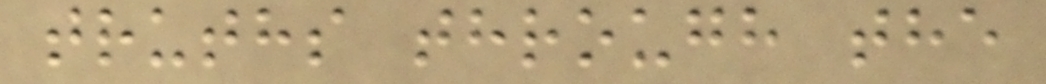truths through the
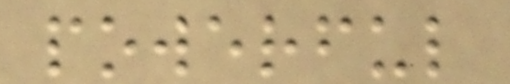powerful
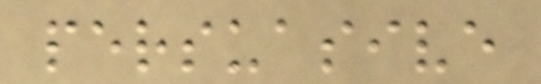persuasive
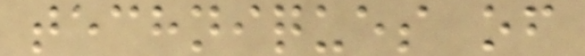techniques of
